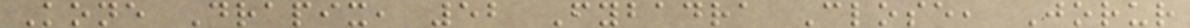Kone Drapix, 52 Fybadra Close, Jorur
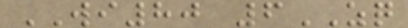WI80 6ZQ
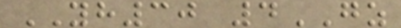YH30 4GZ
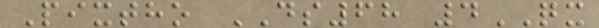Pixtho DS68 4QX
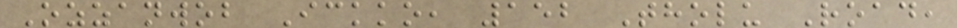Ozzanwob Ickko, 152 Tholu Road,
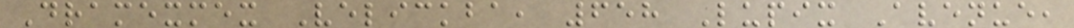Dramexmex Velickba, 658 Lupix Avenue,
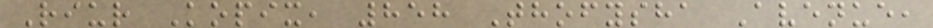Riur Kopix, 858 Thofysha Avenue,
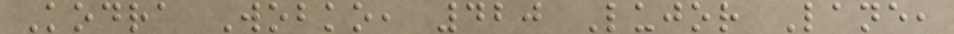Kodra Wobko, 420 Lujor Lane,
